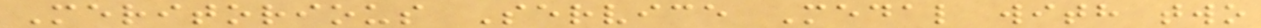Meritorious Service Medal with two
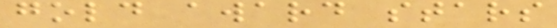gold award stars
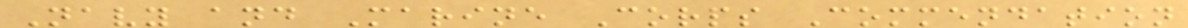Navy and Marine Corps Commendation
